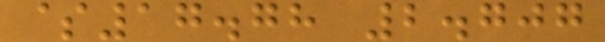$17.78 2.707
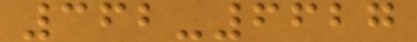362-6627
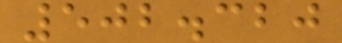502.320
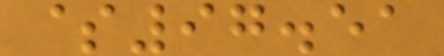$97.51
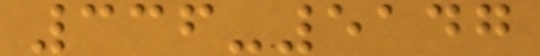336-5147
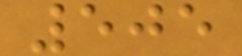505
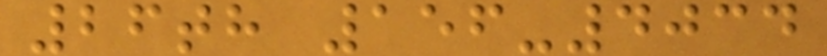26th 156-4034
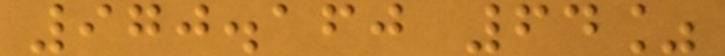970.160 64%
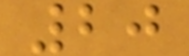20
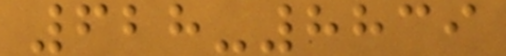628-8839
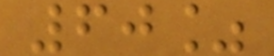60%
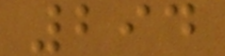294
